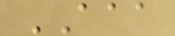AAA
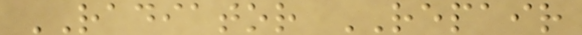RADIATOR REPAIR
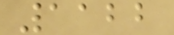1122
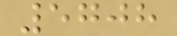5708
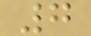7
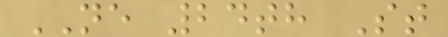NE 24th St
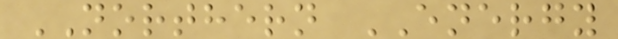NORTHERN ENERGY
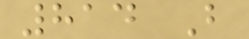814 B
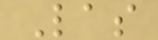Las
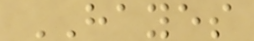HAYES
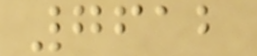7612
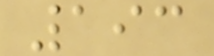193
